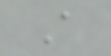A
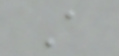A
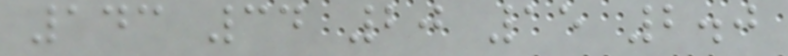143 34 20 15 2.0
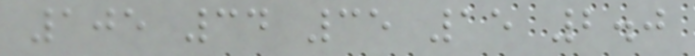105 34 35 15 2.0
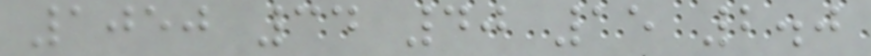1050 34 40 15 2.0
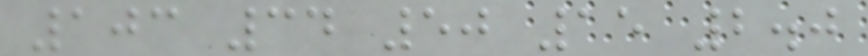103 34 50 15 2.0
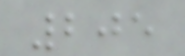205
